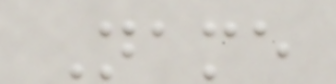Name
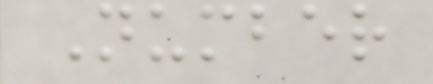Number
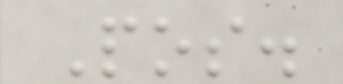Pos.
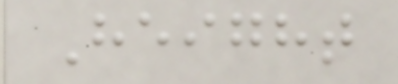Height
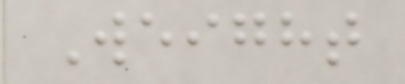Weight
